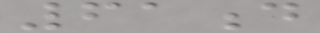61d
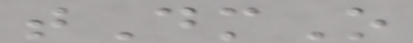tDmO
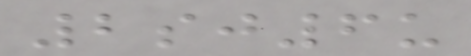2sj6u
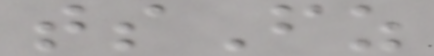tsFz
